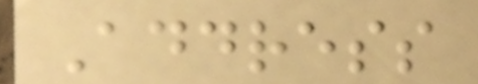Address
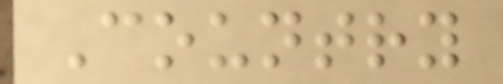Country
